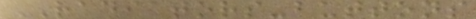RADIATORS-buttons
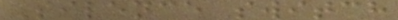Silence switch
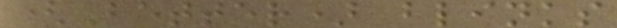(Better) blinks
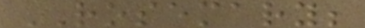ROSEMARY;
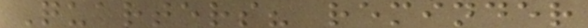Quarters? reminder
